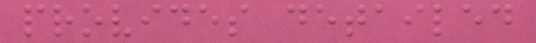provides detailed
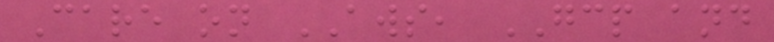Care on AWS, GCP and
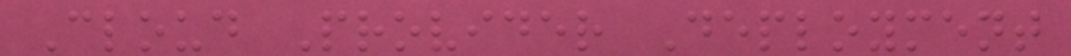Cloud Provider Deployment
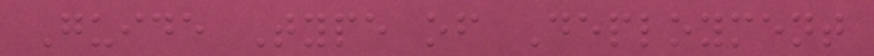Guide Type of Deployment
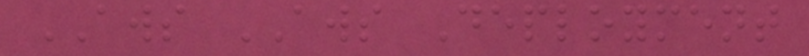AWS AWS Deployment
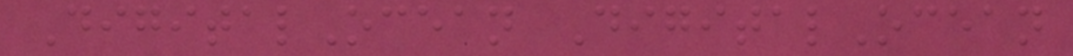DigitalOcean DigitalOcean
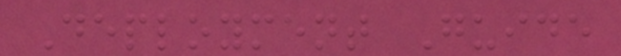Deployment Guide
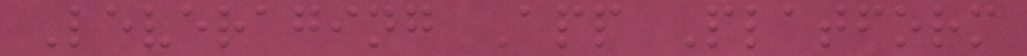Leveraging App Platform
